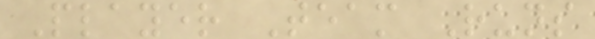Player Team Runs
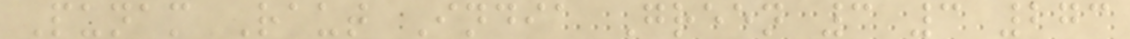Punam Raut India Green 3 3 273
